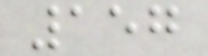157
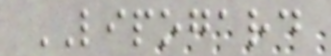LIPOGARD
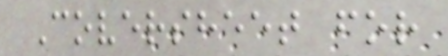Coversheet for
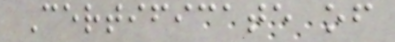Certificate of
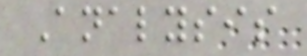Analysis
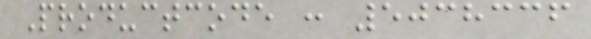Productcode : 5038336
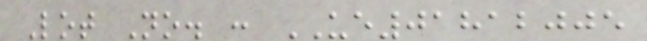Lot No. : UE01812005
